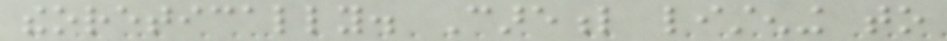theoretically. Careful listening to
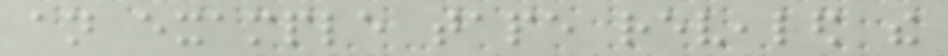an example tape revealed the
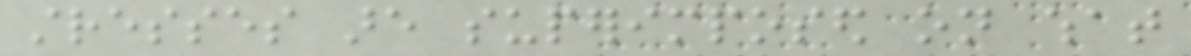stresses are superimposed on what
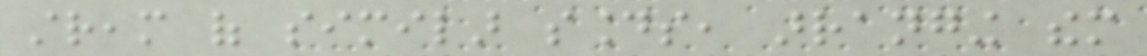stream of similar sounds, arranging them
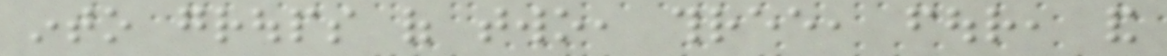into groups of two, three, four, and
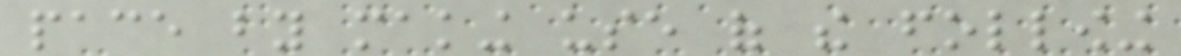pace by making use of the following
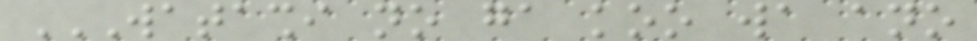WATASHI NO GA KOO WA ANO
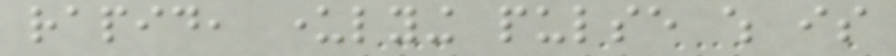rapid, underlying pulse which is
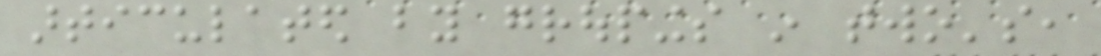articulated by groupings in two's,
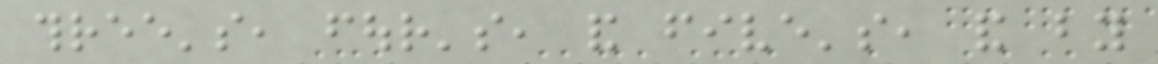three's, four's, and five's, and by
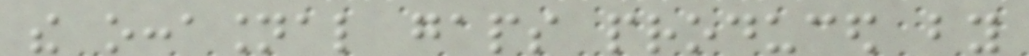the occasional gaps produced by
